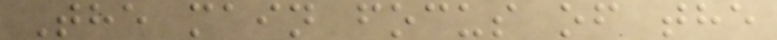The main focus of the
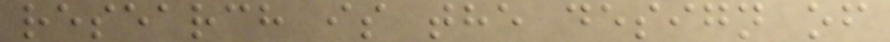research is the design of
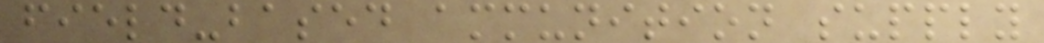field-based ammunition supply
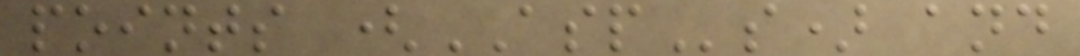points (ASPs) and
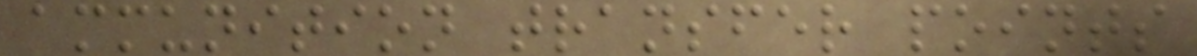ammunition transfer points
